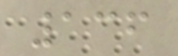136
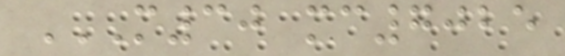M30 MC7025
